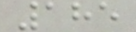185
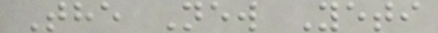The New Yeti
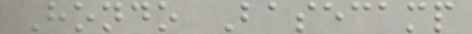Hondo Basecamp
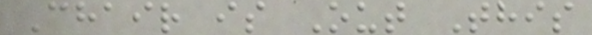Chair is Out This
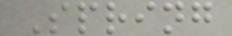Spring
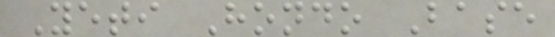Yeti Hondo Base
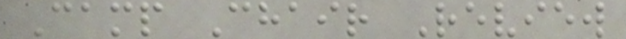Camp Chair Review
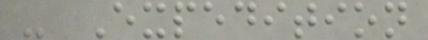- Expedition
